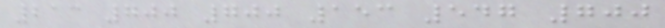213 700 700 153 547 700
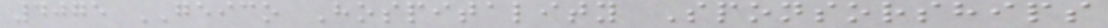4075 GEICO Hospitality Sponsorships
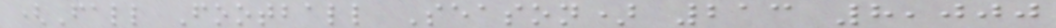(Fall Football Season) 213 8,000
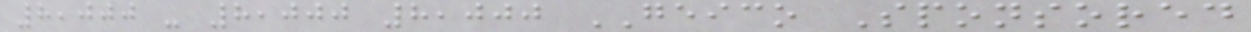8,000 - 8,000 8,000 GEICO Sponsored
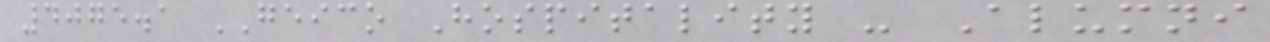4075.1 GEICO Hospitality - Alumni
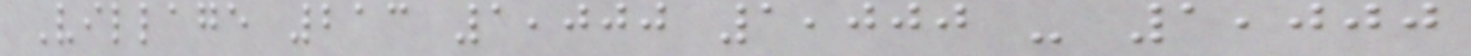Village 213 1,000 1,000 - 1,000
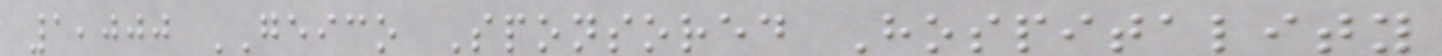1,000 GEICO Sponsored Hospitality
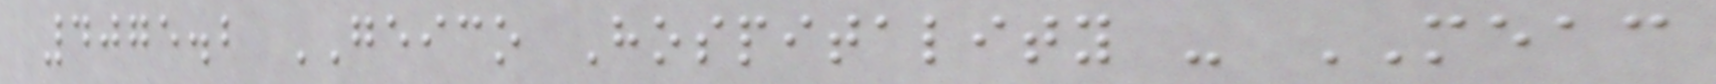4075.2 GEICO Hospitality - MEAC
